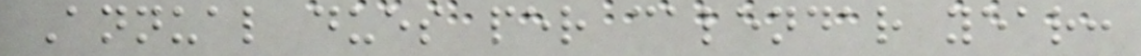Annual dues per calendar year:
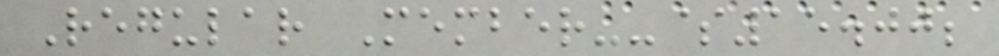Regular Member--$15.00;
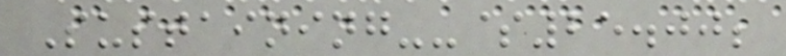Sustaining--$25.00;
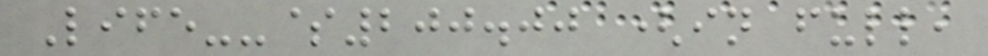Life--$200.00 (in full,
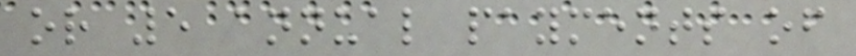or 5 annual payments of
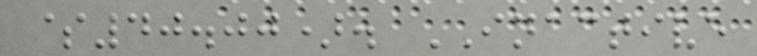$40.00). INACTIVE
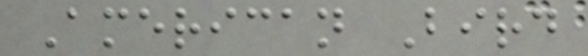American Bird
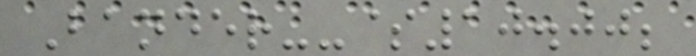Bander--$10.00;
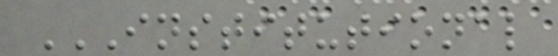INSTITUTIONAL
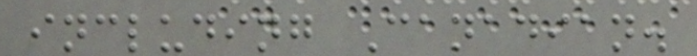including Canadian.
